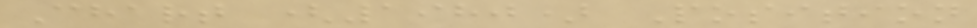Chart (1980) Position
